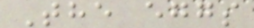The eggs
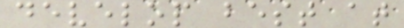develop best at
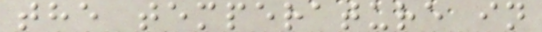the temperature in
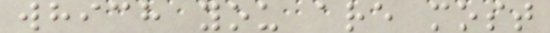which you are most
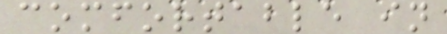comfortable in
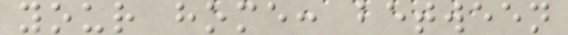your home: between
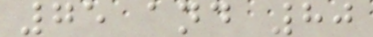75 and 80
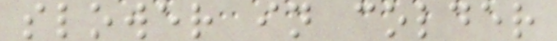slower in colder
